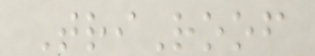TriRoof
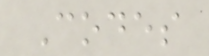Codes
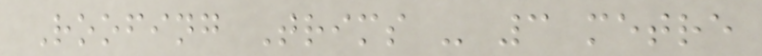Roofing Trims - 3 metre
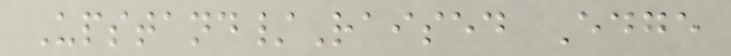Upstand/Raised Edge
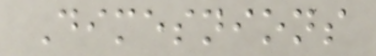Dimesnions
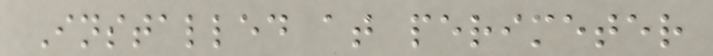Installed at perimeter
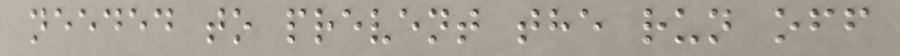needed to prevent the run off
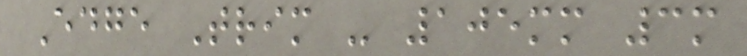Edge Trim - 105mm 3m
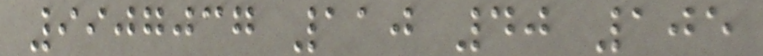9907037 110 40 105
